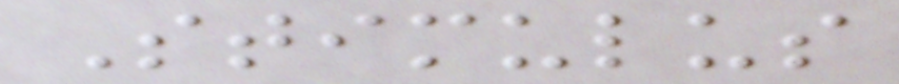Stimulus
